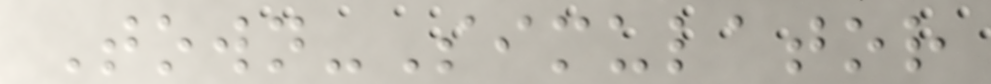Town-Simulator
